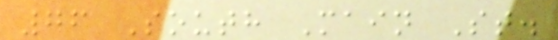76 South Main St.
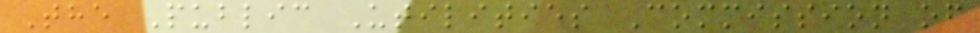The Public Utilities Commission of
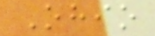Ohio
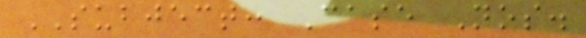SUBJECT: Case Nos.
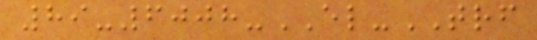89-6008-EL-TRF
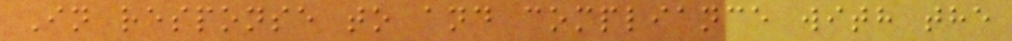In response to and compliance with the
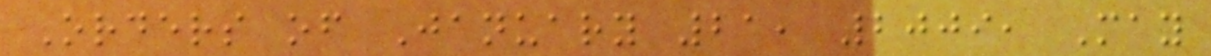Orders of January 21, 2009, May
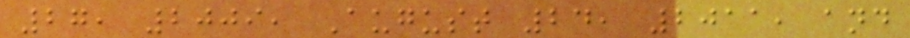27, 2009, August 24, 2011, and
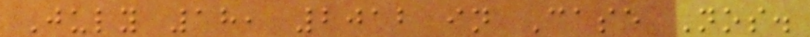July 18, 2012 in Case Nos.
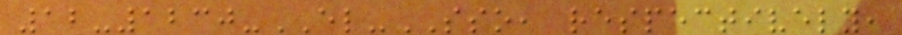12-1230-EL-SSO, respectively,
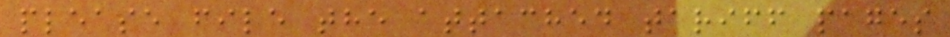please file the attached tariff pages
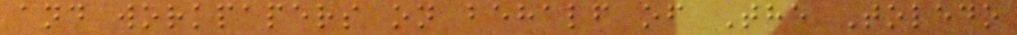and workpapers on behalf of The Toledo
